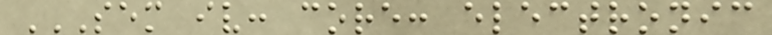SEM IV: CORE: ELECTRONIC
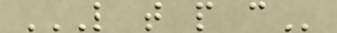L T P C
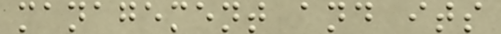management and its
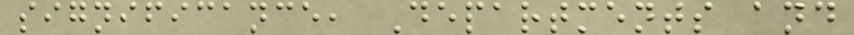significance, Departments and
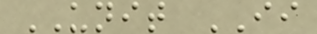UNIT II
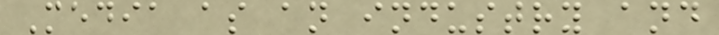Media as an industry and
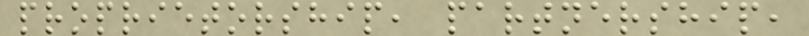proprietorship, partnership,
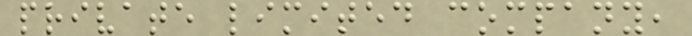private limited company,
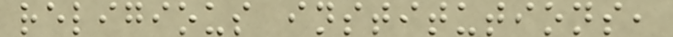religious institutions,
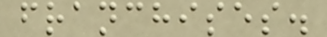franchises.
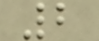2
